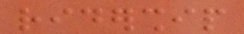ridership
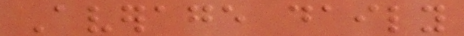Average daily
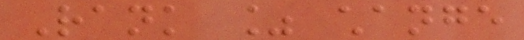Rank % change
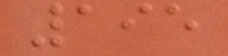195
